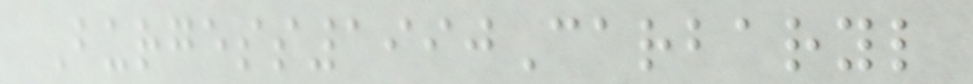Burgess1990Carbaryl
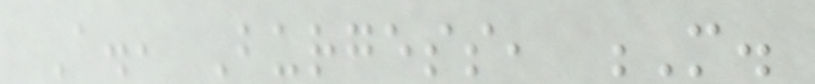A., Burgess, M.
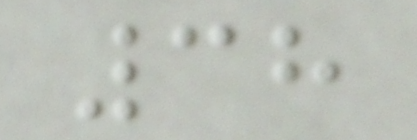38
